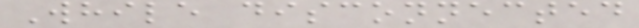While disconnected
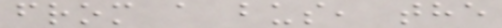from a bus, the
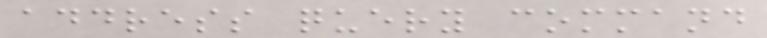address query command
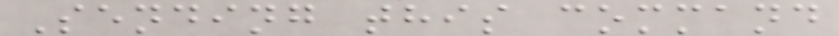Sending this command
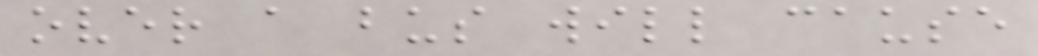over a bus will cause
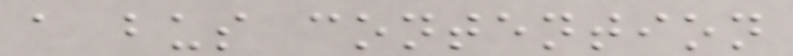a bus contention
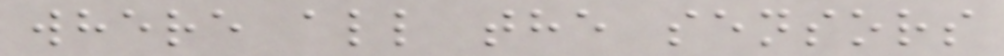where all the sensors
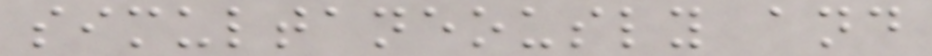simultaneously and
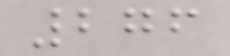276
